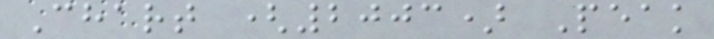Chart (2003) Peak
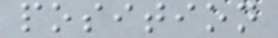position
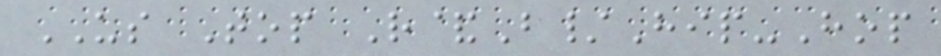US Top R&B/Hip-Hop
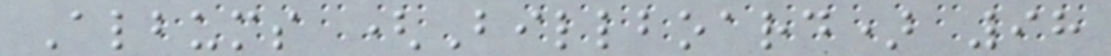Albums (Billboard) 98
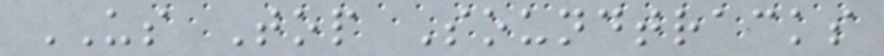US Top Soundtracks
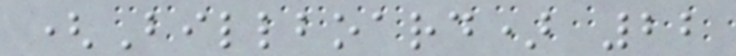(Billboard) 22
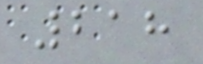218
